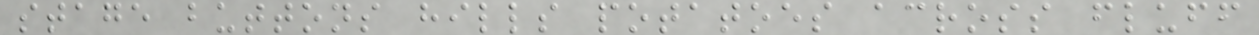stage buttons hills potatoes across fluff
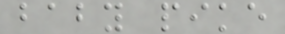baby pike
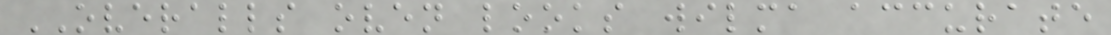OVERALLS oven looks wilma accurate
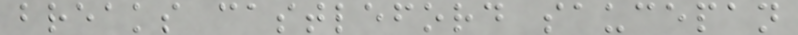breaks castleford saucepan
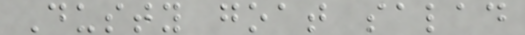Dusty goat salad
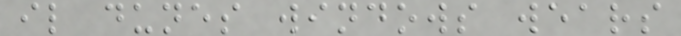il dunes windows wears
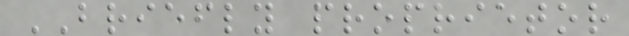BRIEFLY proprietor
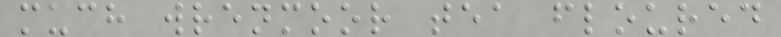much wrenmoor tea floured
